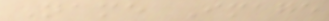Name Image
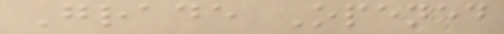Grade Opened
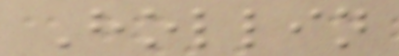Hollin
